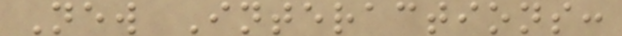New Interactions:
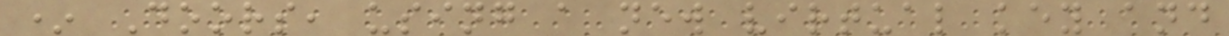* Doors, using a new virtual key and
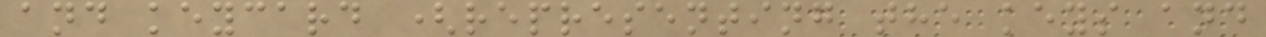and keycard (representing the keys and
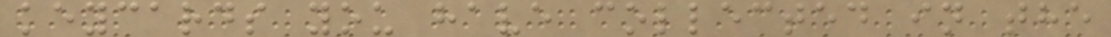keycards you have collected in the
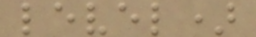level)
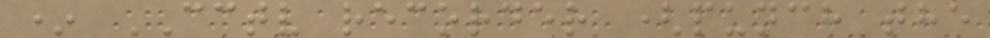* CCTV recorder (punch the
